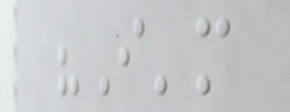"I'm
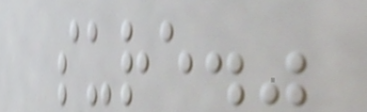sure."
